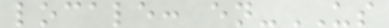locale: en-US
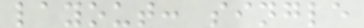layout: single
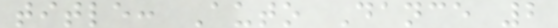title: Auto Dance 2
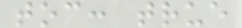toc: true
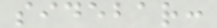sidebar:
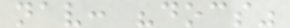nav: "docs"
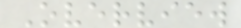Overview
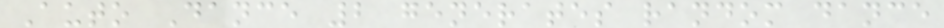Auto Dance 2 generates random dance
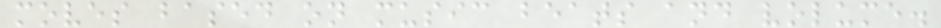moves based on music beats and volume.
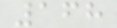168
